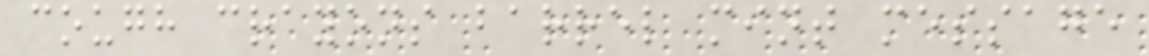cough crayons barrel mint message
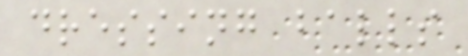dressing balls
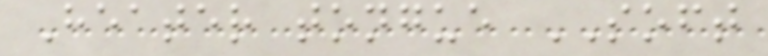Heater tongue SOFT
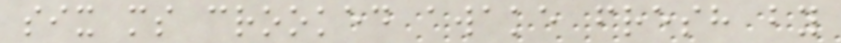six ms crooked awake fresh by
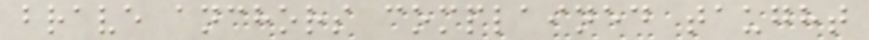brave anchors complained taught
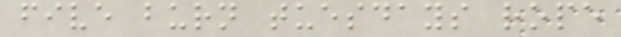five burn tuesdays rope
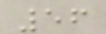56
